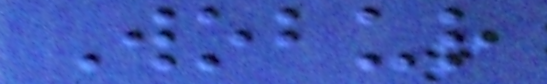Wobur
